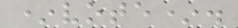*vote*.
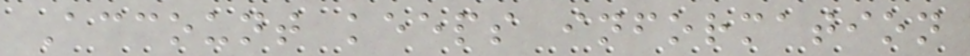Account keeps information
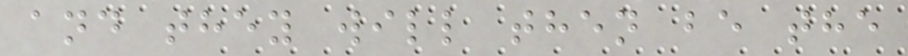and they will then be the
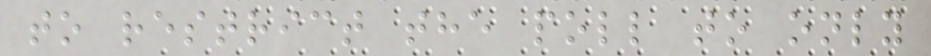to restrict the poll to only
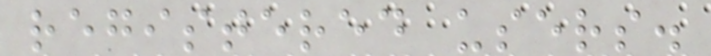registered users.
